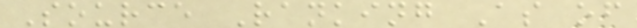Source Ranking As of
